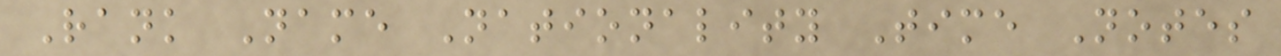Rank Name Nationality Time Notes
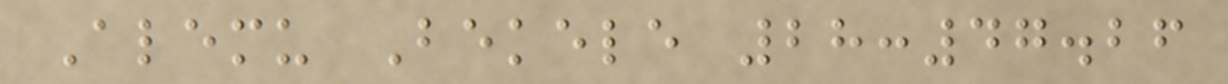Alemu Bekele 28:47.26
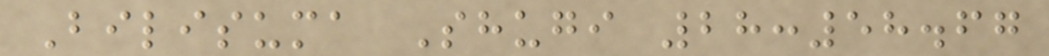Bilisuma Shugi 28:58.67
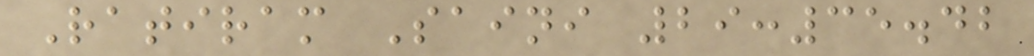Ratiram Saini 29:35.42
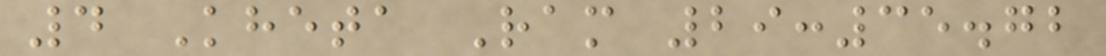4 Kheta Ram 29:35.72
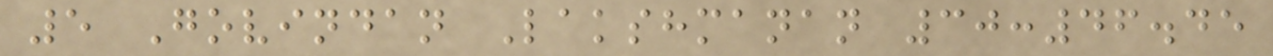5 Govindan Lakshmanan 30:46.45
